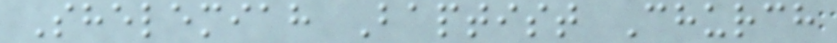Shelemiah Baptist Church
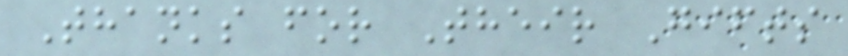Thanks for Their Gifts
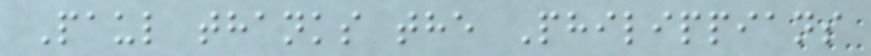Paul thanks the Philippians
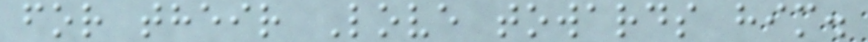for their Love towards him.
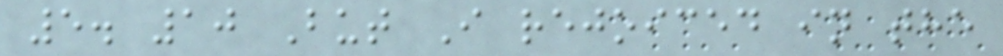5. 10 But I rejoiced in the
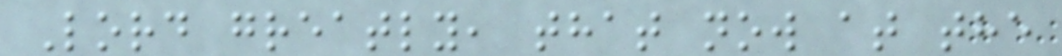Lord greatly, that now at the
